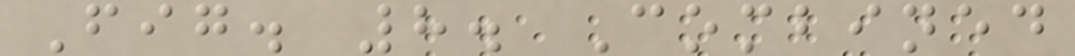Fig. 8. Combined
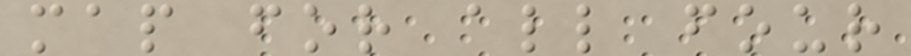map for all four
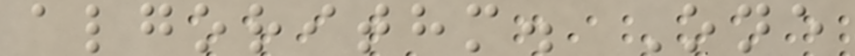algorithm. One
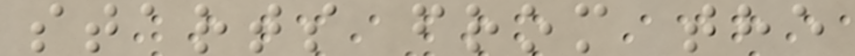starts from the
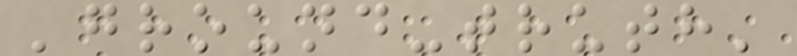'ground-truth'
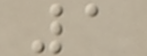1
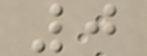0
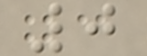0
